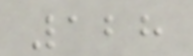128
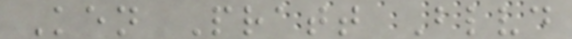Ken Pratt Blvd
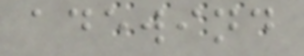adewind
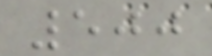500
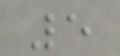5
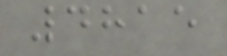4815
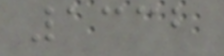1332
